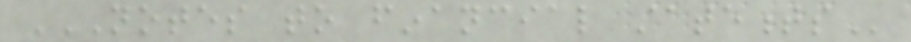NOTES TO FINANCIAL STATEMENTS
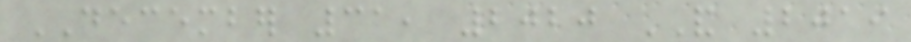DECEMBER 31, 2020 AND 2019
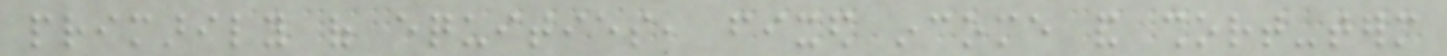primarily of equities, fixed income and short-term
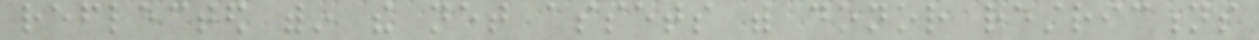reflected within the net assets with donor restrictions
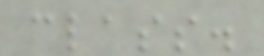class.
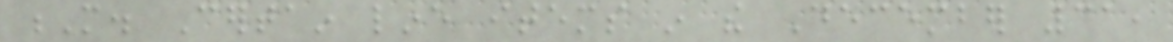M. Certain line items in the December 31,
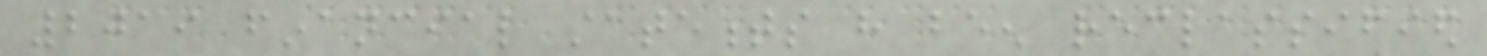2019 financial statements have been reclassified
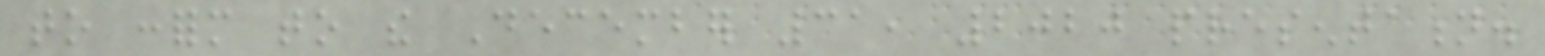to conform to the December 31, 2020 presentation.
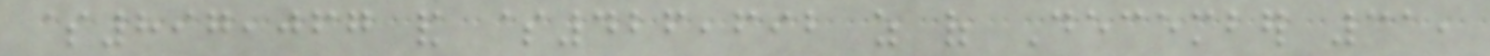$897,067 and $426,692 as of December 31,
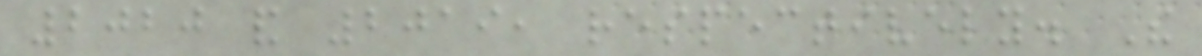2020 and 2019, respectively. The
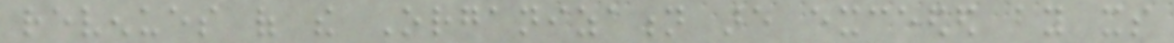revenues of the Organization are exceeded by its
